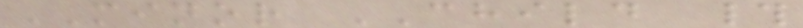MINOR CHILD #
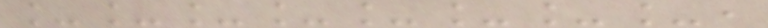________,
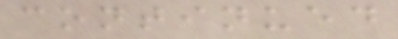continued
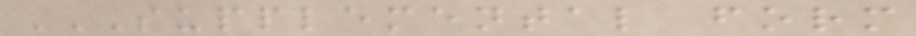SUPPLEMENTAL FORM
